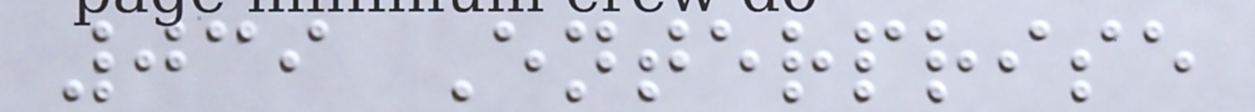039 Enterprise
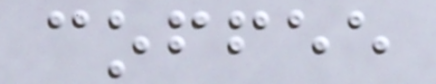coffee
